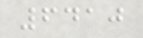6410
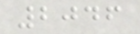2046
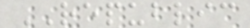REPUBLIC
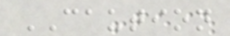CAUTION
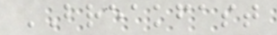BREAKFAST
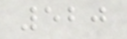520
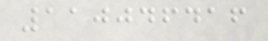110046416
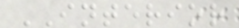INTERIOR
